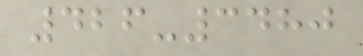426-3480
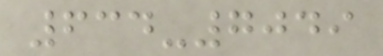634-7049
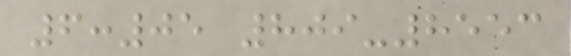6:05 809-8553
